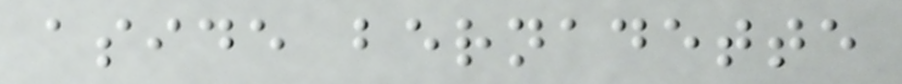aside bernadette
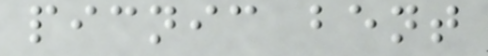picnic bent
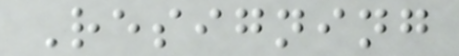Resigning
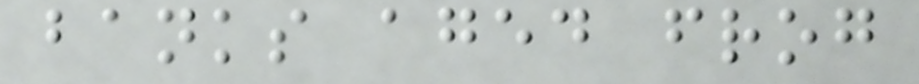banks aged frog
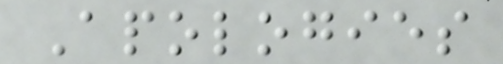Apologies
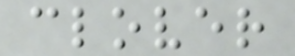clover
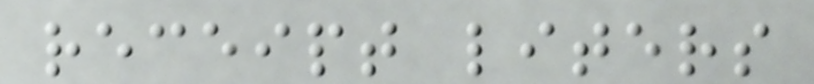receipt liters
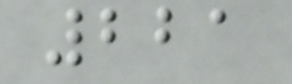221
